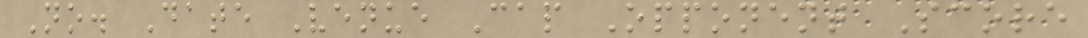No. Date Venue Cap Opponent Score
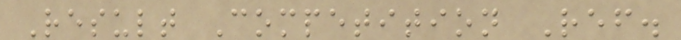Result Competition Ref.
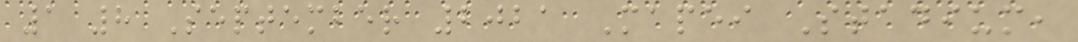1 8 September 2021 Mapei Stadium,
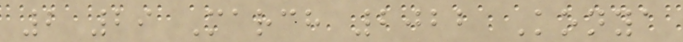2 29 March 2022 Konya
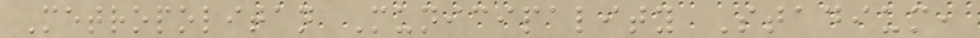Metropolitan Municipality Stadium,
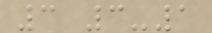3 3-1
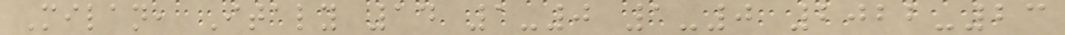Milan, Italy 14 1-0 1-0 2022-23
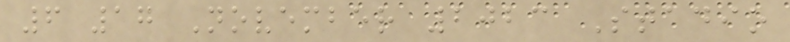6 17 November 2023 Stadio
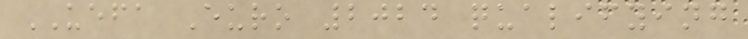UEFA Euro 2024 qualifying
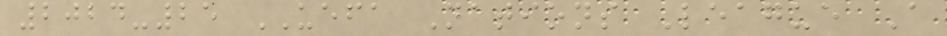2024-25 UEFA Nations League A
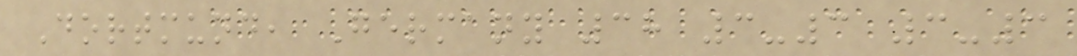Dortmund, Germany 38 3-3 3-3
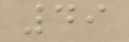49
